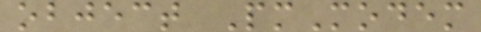object PmModem
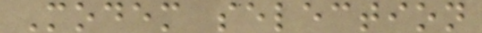Modem selection
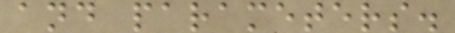and parameters.
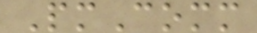PmComm
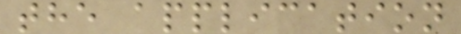the application
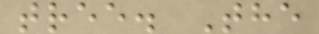tree. The
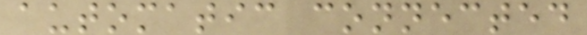automatic connected
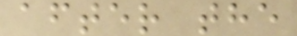after the
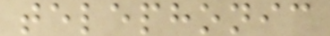telephonic
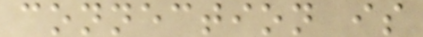connection is
